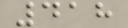418
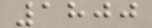1800
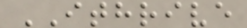ITHRIVE
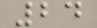24
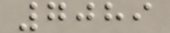7089
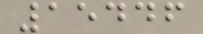15446
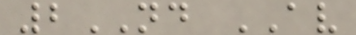2ND AV
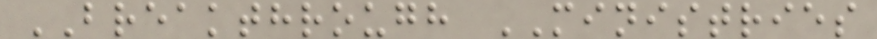BREAKTHROUGH MINISTRIES
